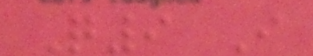Q9 I
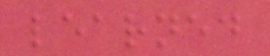learned
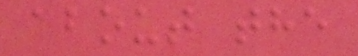about the
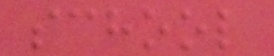school
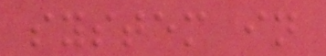system in
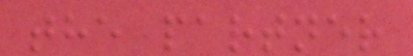the partner
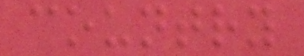country
